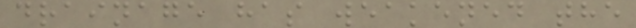drainage has weakened the
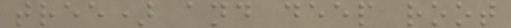tree) and deep root
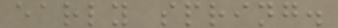early spring.
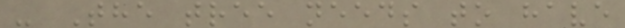- The tree needs to have
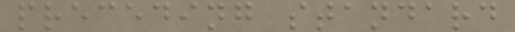preceding standard
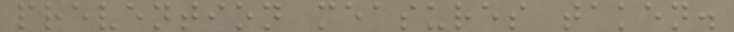prevention measures taken.
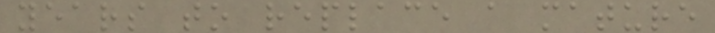years to replace a mature
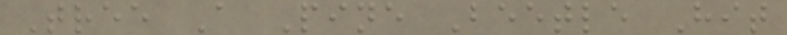Tree A Pine Beetle Hit
